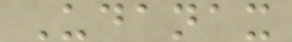Udanax
